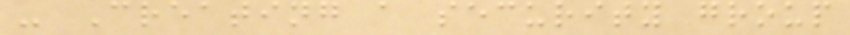- Creating a security group
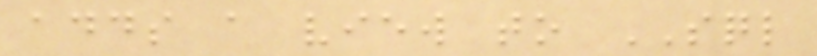adds a view to SQL
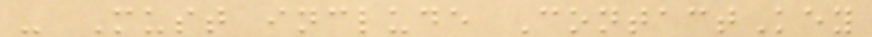- Must include ContactKey
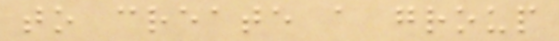to create a group
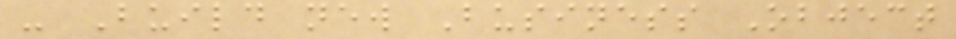- Build new Business Object
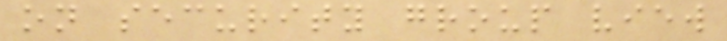on security group view
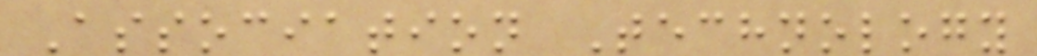Association Technology
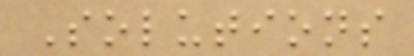Solutions
